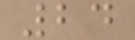24
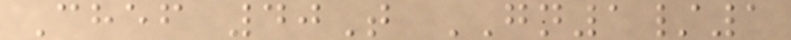Chef 40T GN1/1
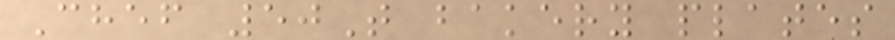Chef 50T bakery plates
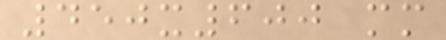450x600 mm
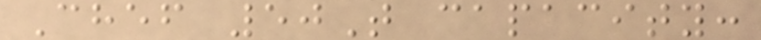Chef 50T capacity:
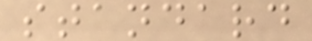standard
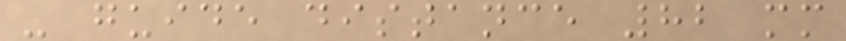- guide distance 82 mm
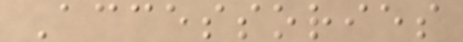Accessories
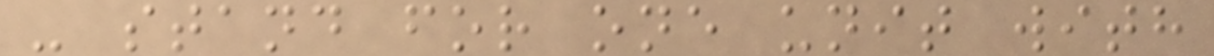- stand for one unit with
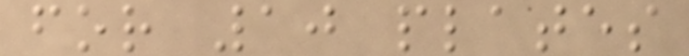for 10 plates
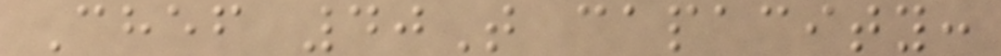Chef 40T capacity:
